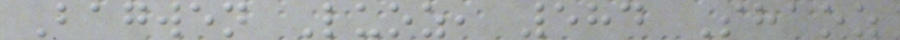Bagwen Luoz, 584 Shaoz
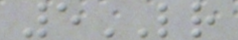5LR
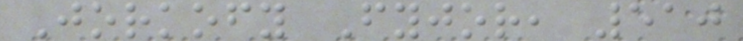Jorkofy Fyjor, 510
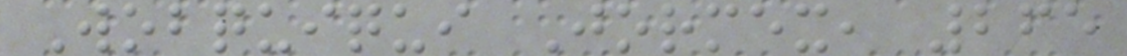Wobquiqui Jormex, 265
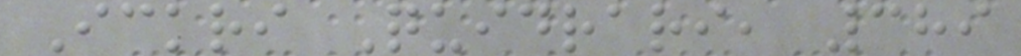Ickri Quidrari, 389
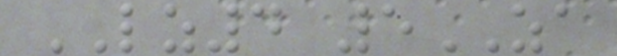LZ4 5ZA
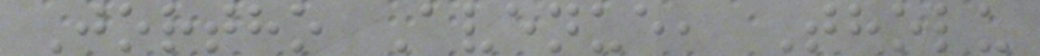Jortho Avenue, Tholu
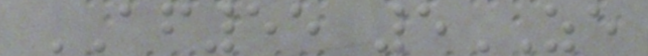AF55 5ZE
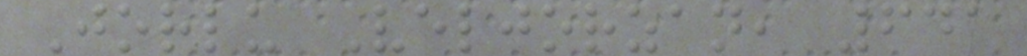Jorlu Veljorzan, 641
